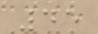45
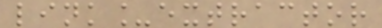link_extractor
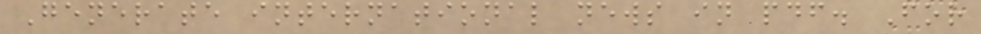Generate international news in pdf. For
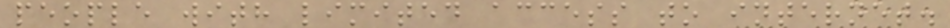people with limited access to internet.
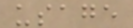usage
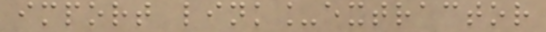import link_extractor
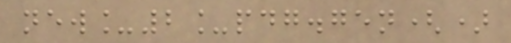new_2_pdg.gen()
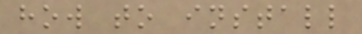how to install
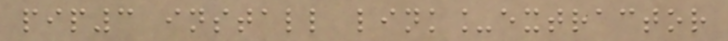pip3 install link_extractor
